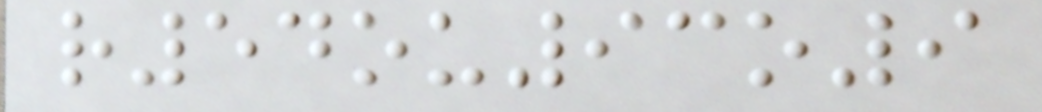r54ou93o9
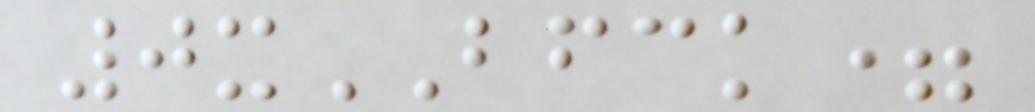0xBFCK=
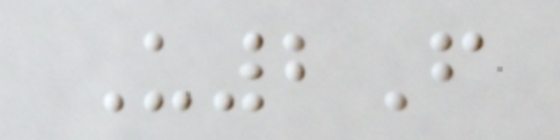U2F
